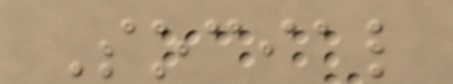Social
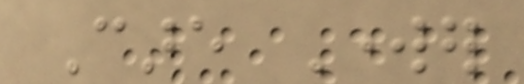Care Worker
